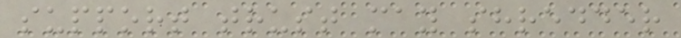support trust may shredder
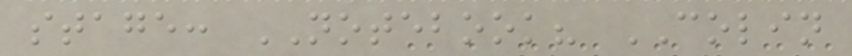stage: NOTEBOOK? COLIN
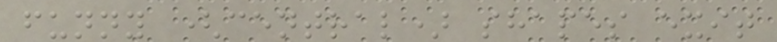funny (central) shapes exit
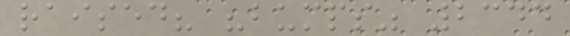raised? "bumps" 2344
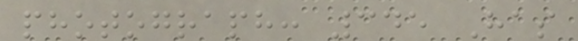photograph: 345 Has
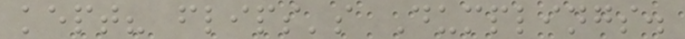kept? flips's Dumplings.
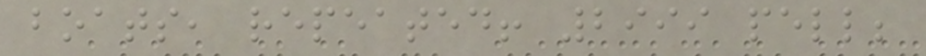boats, repeated! 2999 pell;
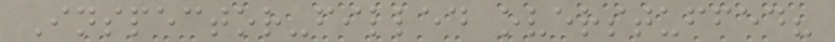Inspector-filled overstuffed?
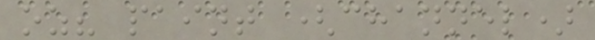oz? paint (channel)
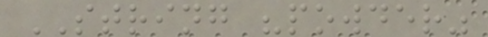STRING "powder"
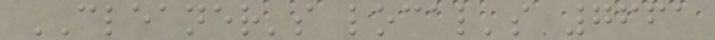CLEANER's local's 7661
